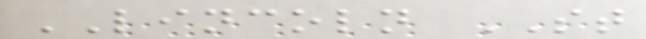LINCOLN ST
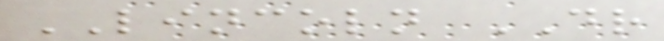LINCOLN DR
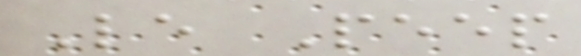Le Peep
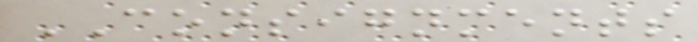CONSIGNMENTS
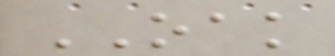OAK
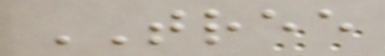TREE
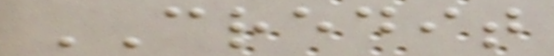CREDIT
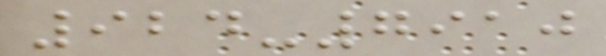924-7910
